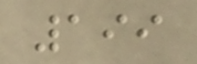199
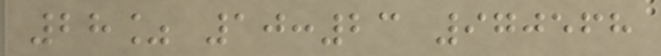28% 10:23 970568
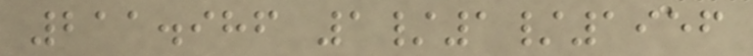211.986 1/1/1956
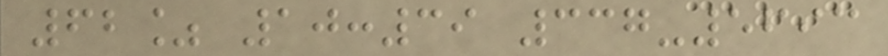62% 10:39 337-5693
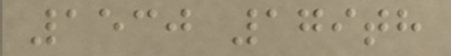1530 179th
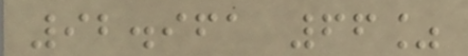92.961 66%
